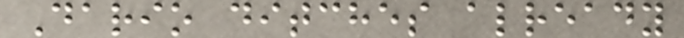Dario ditches already
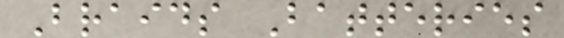Braids Batteries
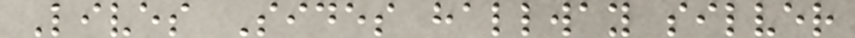Lives Sides hallway silver
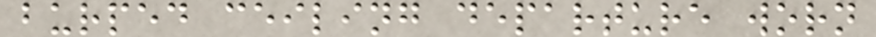burped ceiling departure worn
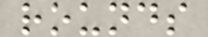rounds
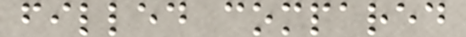filled compared
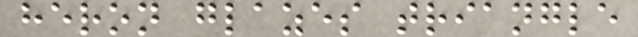heron glazes triangle
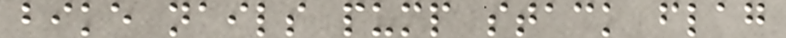bike nails pump stack flag
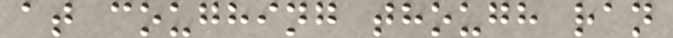at coughing though ran
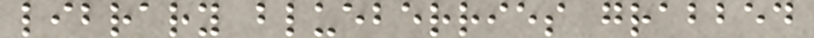library blueberries grabbed
